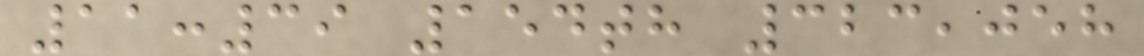11:39 154th 323,058
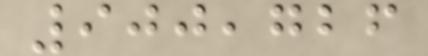900,726
